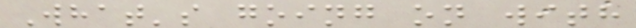What's going on with
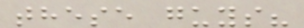these guys?
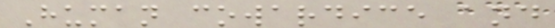Human cowardice and
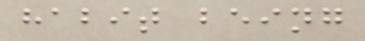habit being
